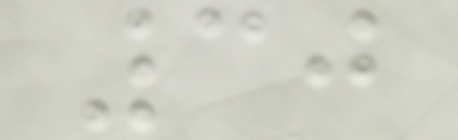30
